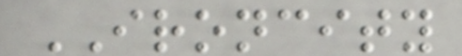IRONCITY
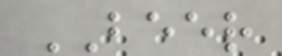BEER
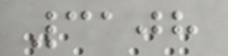3108
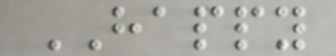HAPPY
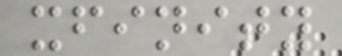xfinity
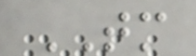TM
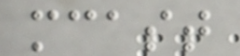mcast
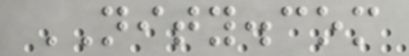NITY.com
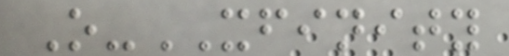O-XFINITY
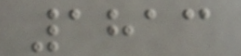1813
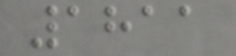1811
